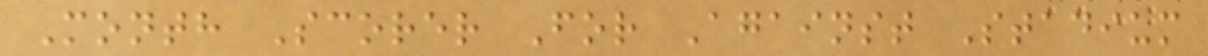Month Scorer For Against Stadium
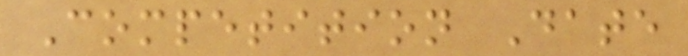Competition Date
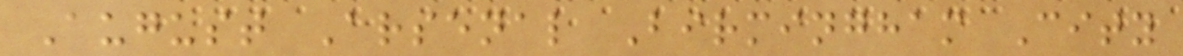August Arsenal Birmingham City
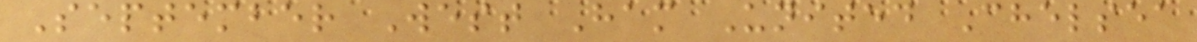September West Ham United Chelsea
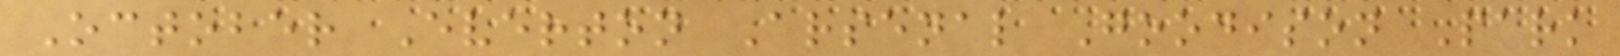October Everton Arsenal Goodison Park
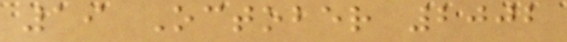19 October 2002
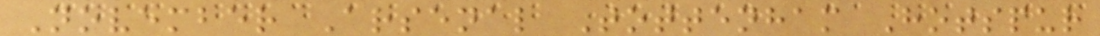November Arsenal Tottenham Hotspur
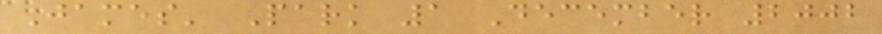James' Park 1 December 2002
